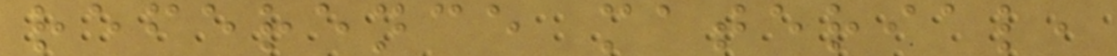reference material,
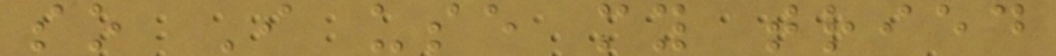so I use my tried
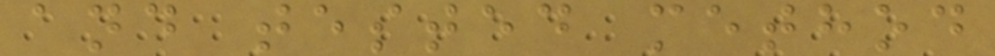and tested method
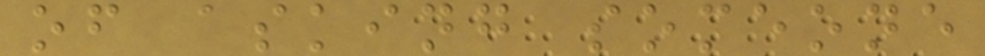of asking someone
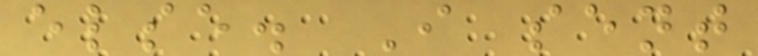else. I sent
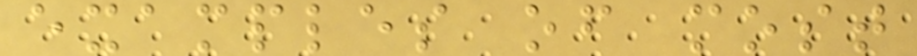examples of most
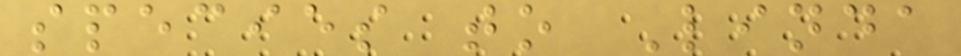species to Linda
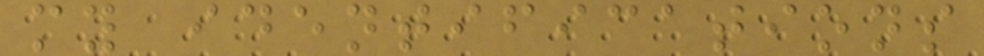my identifications
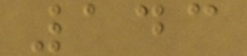143
